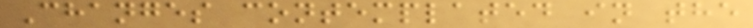Changes contemplated in the
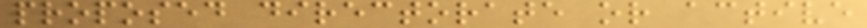proposed directorate or active
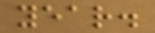year.
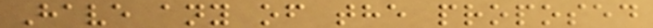Have any of the proposed
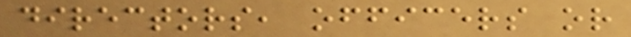directors, officers or
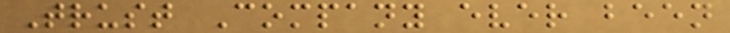Trust Company ever been
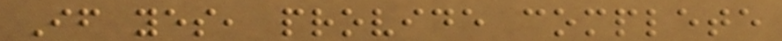If yes, provide complete
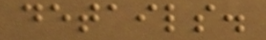details.
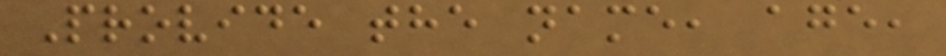Provide the name, age,
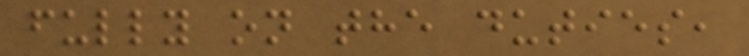fully on the duties,
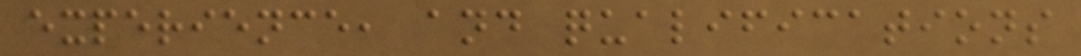experience, and qualifications
